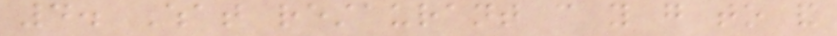4. What restaurant can you go to and
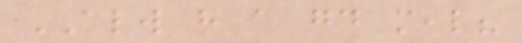ALWAYS have a good meal?
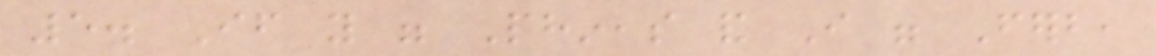5. If you were Phineas and I were Ferb,
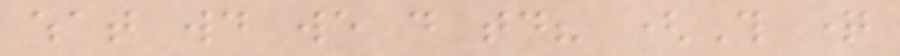what would we do today? (This question
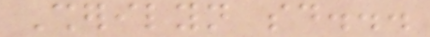Sherilyn said...
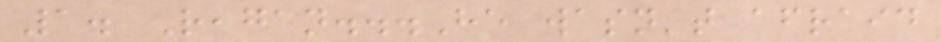1. Reagan...He wasn't afraid
